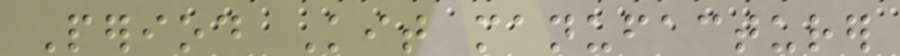Period Kit manufacturer
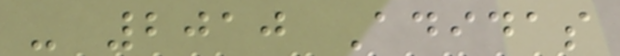- 2010 Adidas
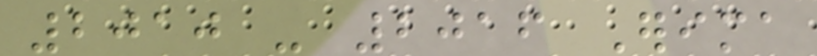2010 - 2016 Erima
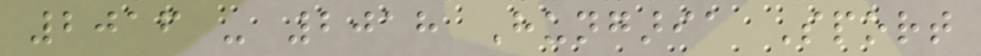2016 - 2018 Hungaria Sport
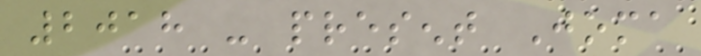2018 - present Joma
